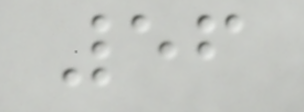56
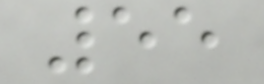55
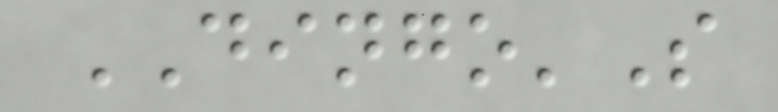DINGO'S
